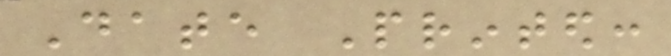Date Printed:
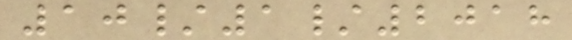10/1/2018
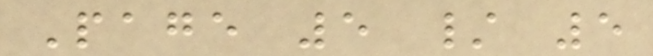Page 5 / 5
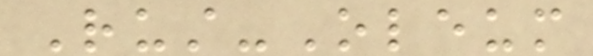Rust-Oleum
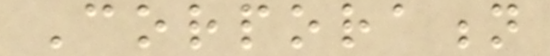Corporation
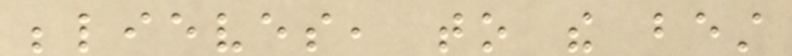believes, to the best
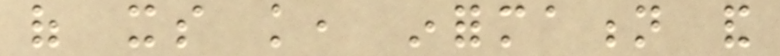of its knowledge, information and
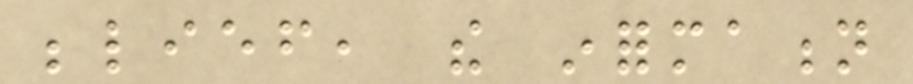belief, the information
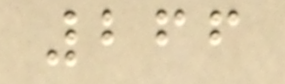266
